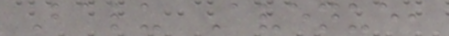Balu Avenue,
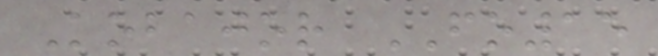Kobajor FO15
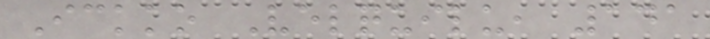Ickko Velquilu, 141
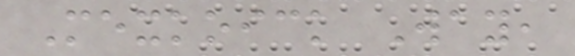Mexkoick Way,
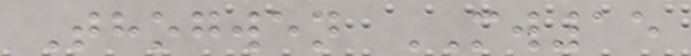Thogwen MW15
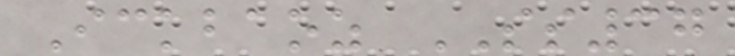Ickbaoz SS37
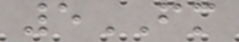5FM
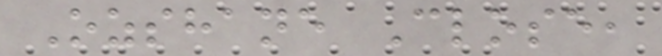Ozshane Close,
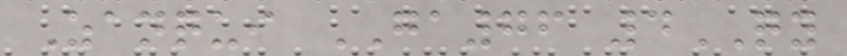Zanqui GA76 4QY
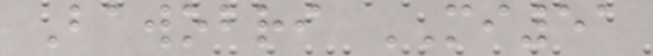Bawobri MI51
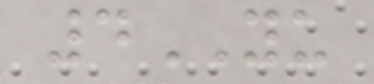4YU
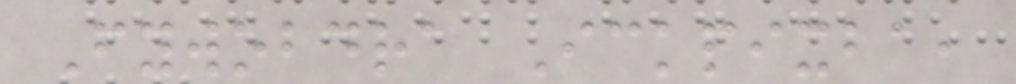Fywobdra Ickpixba,
